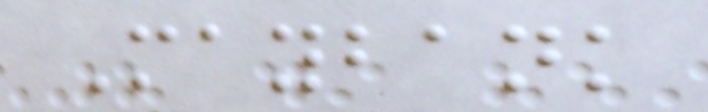Maybank
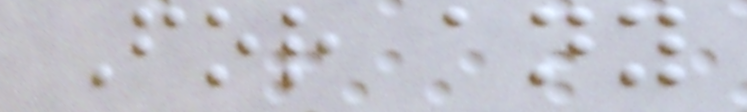For any
